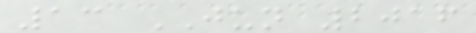13 JUN 2016
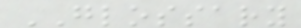GLOSSARY
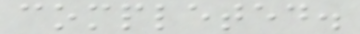completed.
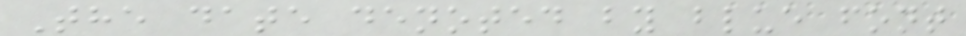The date denoted by blue font
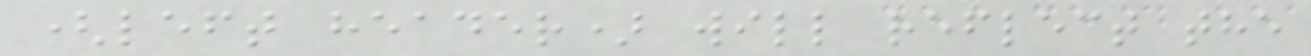(left header) will reflect the
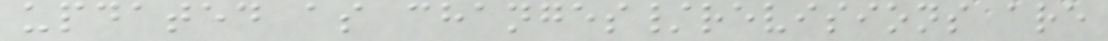updated as changes/revisions are
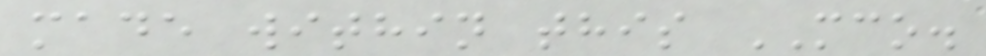made within this MCO.
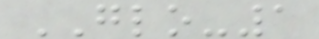GLO-1
